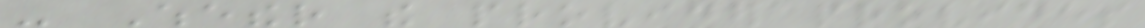- Whether the provider provides
